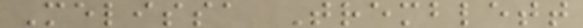Melissa Tremblett
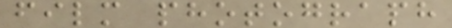film photograph
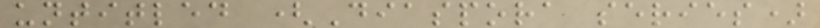untitled (Diaspora series)
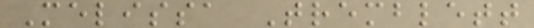Melissa Tremblett
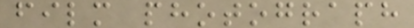film photograph
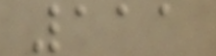111
